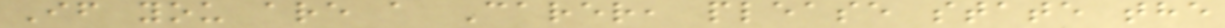If you are a Carer, please state the
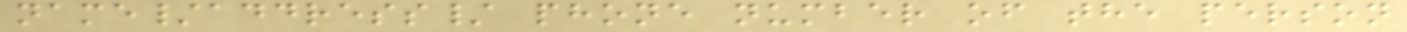name/address/ phone number of the person
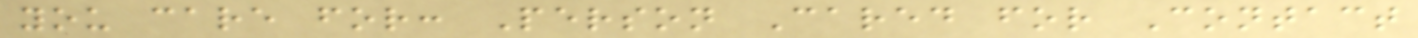you care for: Person Cared for Contact
